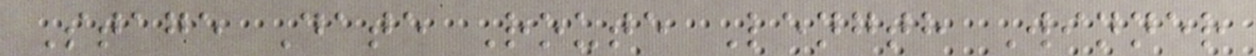Stage Date Route Length Winner
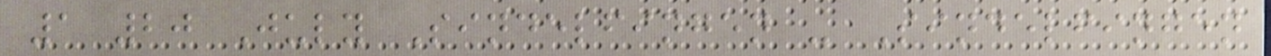1 20 July Sindelfingen - Sindelfingen
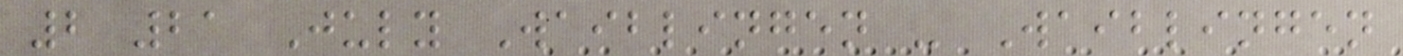2 21 July Waiblingen - Waiblingen
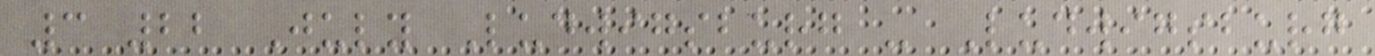3 22 July Ludwigsburg - Ludwigsburg
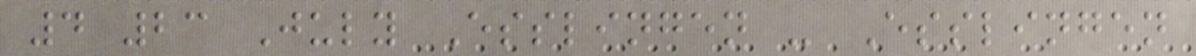4 23 July Esslingen - Esslingen
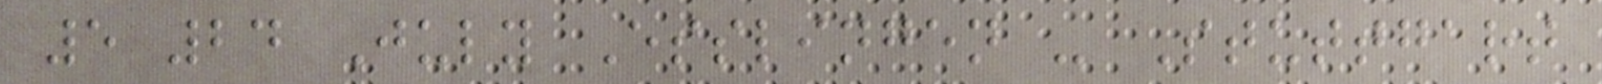5 24 July Esslingen - Stuttgart
